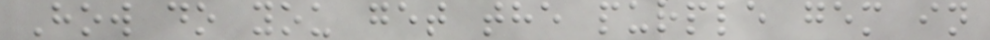How do you get the purple gem in
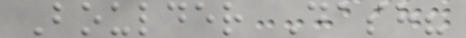Boulder Dash?
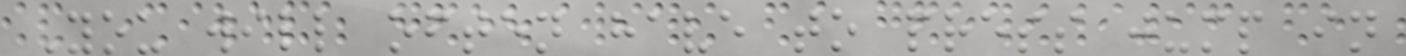You will often have to press jump in
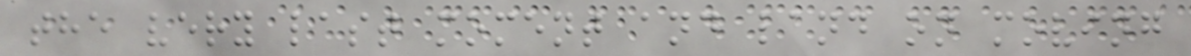the very last moment and land on moving
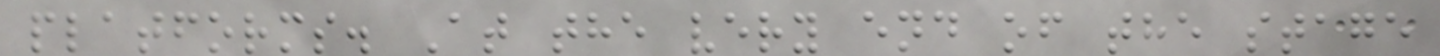platforms. At the very end of the stage
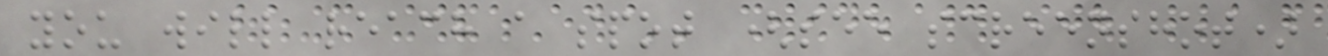you will reach a spot (see screenshot)
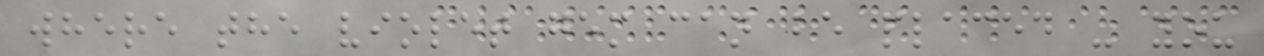where the violet gem can be placed - you
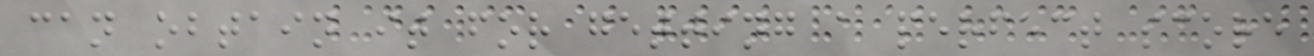can obtain it for getting a perfect score
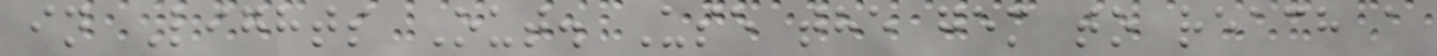in Lights Out. Use the gem to reach a
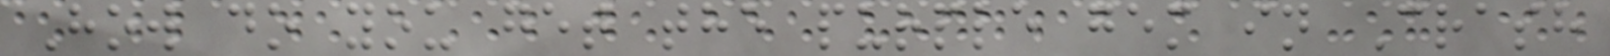How do you get the purple gem in Crash
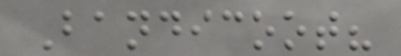Bandicoot?
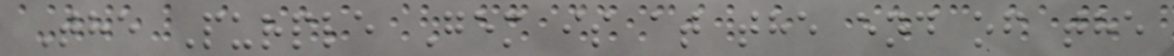The Purple Gem is at the end of the
